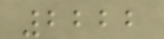2222
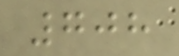708
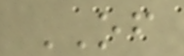OF
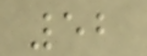52
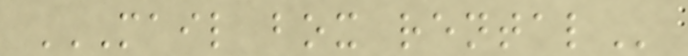MAIL BOX RENTAL
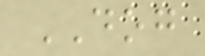DOG
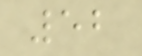52
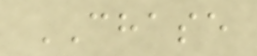CHASE
